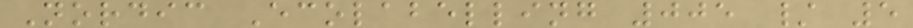Nordic Ecolabelling 005 / 5
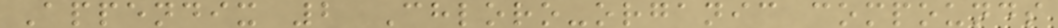Appendix 2 Chloro-organic compounds
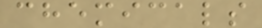chemicals
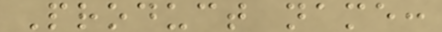Product name:
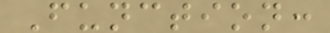Function:
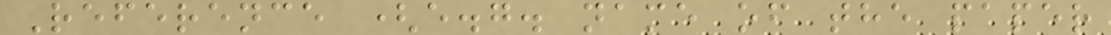Reference (e.g. name of the paper
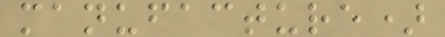manufacture)
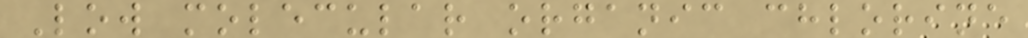Low molecular organic chlorine
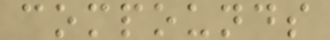compounds
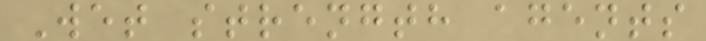Wet strength agents
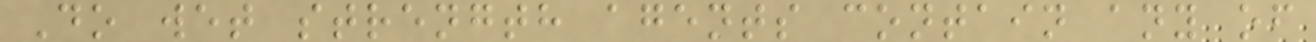Do wet strength agents contain any of
